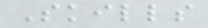Skills
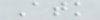Atk
